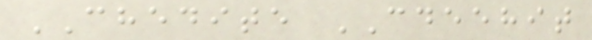CHEDITE CDEEHIT
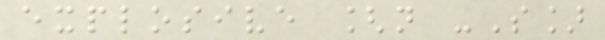explosive [n -S]
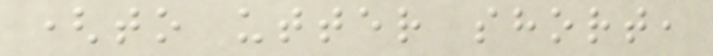(to utter short,
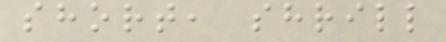short, shrill
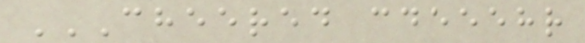CHEERED CDEEEHR
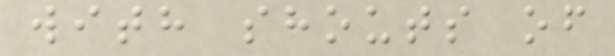with shouts of
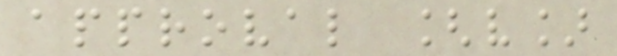approval [v]
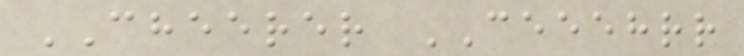CHEERER CEEEHRR
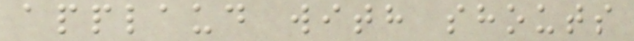applaud with shouts
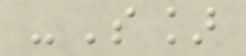-S]
